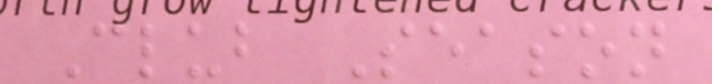Club Season
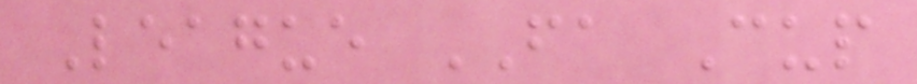League FA Cup
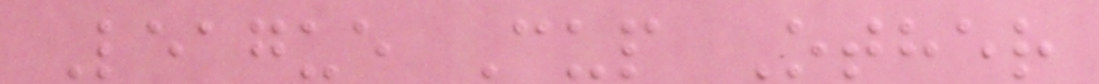League Cup Other
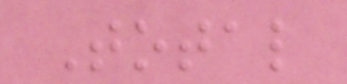Total
